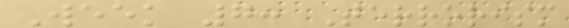Week 7: Terrorism
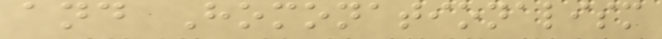and Homonationalism
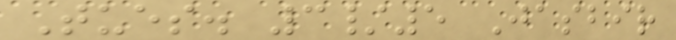Tues. 3/5 Jasbir
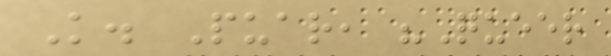K. Puar, "Queer
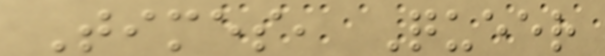Times, Queer
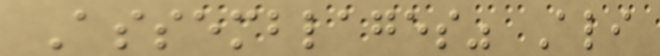Assemblages" Ali
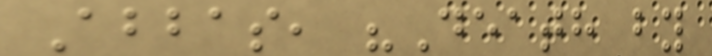Abbas, "Death by
